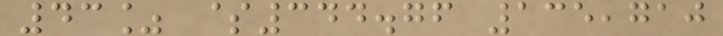43% $344.76 135,710
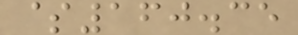$160.35
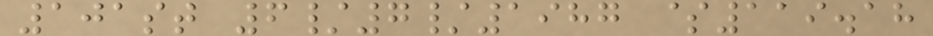101st 6/7/1987 $119.18
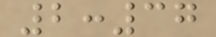2:37
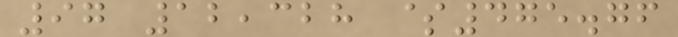97 12,328 $475.76
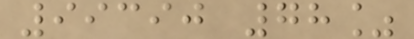99390 78%
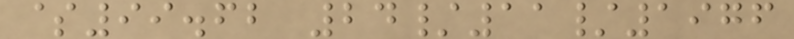$99.62 24/11/1976
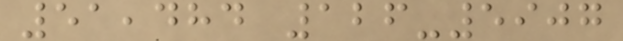51,484 126-5907
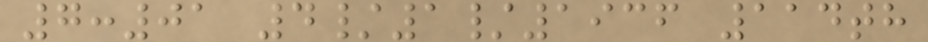7:01 4/1/1936 114th
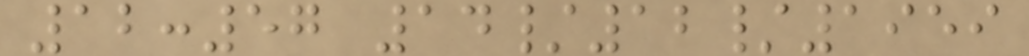12:57 14/12/1959
